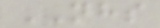NHS
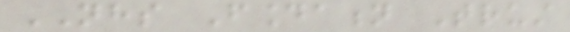NHS Foundation Trust
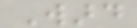Ward
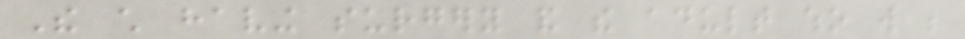The child having surgery and the adult who will be
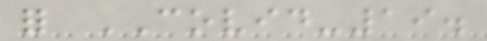for COVID-19.
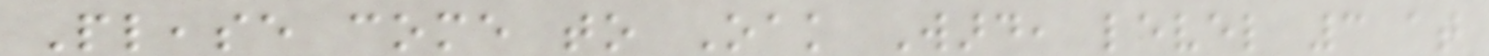Please come to Oak Ward, level 3 at
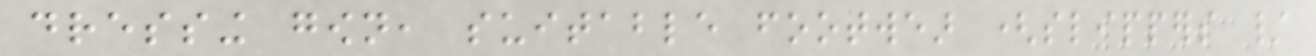dressing gown, suitable footwear (slippers /
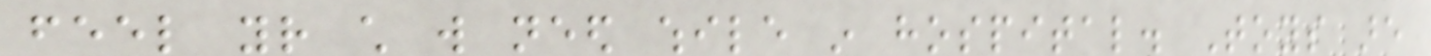feel your child will need while in hospital. Toys are
